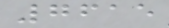7615
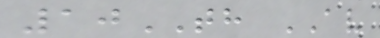10TH AV
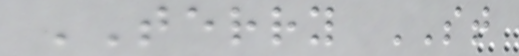TERRY ST
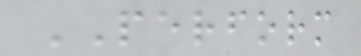PERFORM
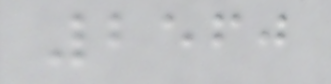2560
